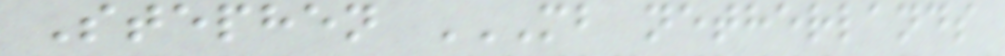Stephen MB NETHERLANDS
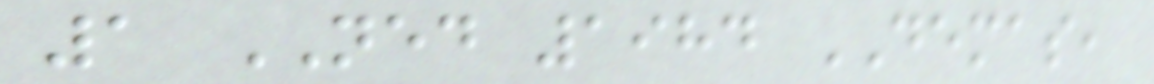1 NED 1984 DEMAS,
